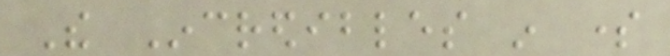The Incredibles in some
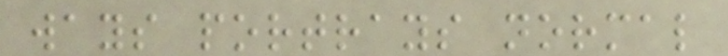ways portrays normal
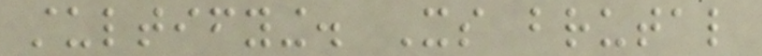stultifying. Its brutal
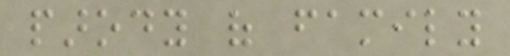parody of family
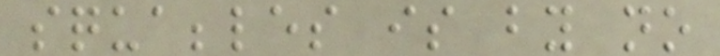squabbles is by no
